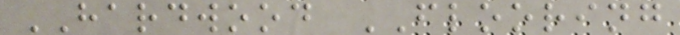HARDWOOD FLOORING
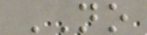NO
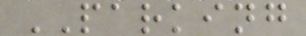PARKING
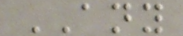ANY
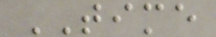TIME
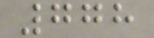778
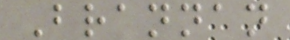Brannan
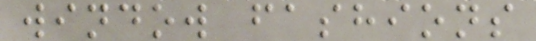window fashions
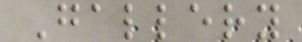Gallery
